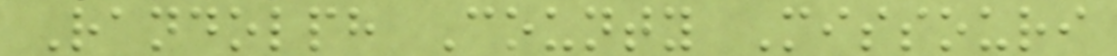Randolph County Missouri
